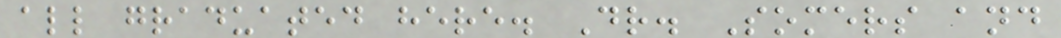all graduated here. Dr. Somers and
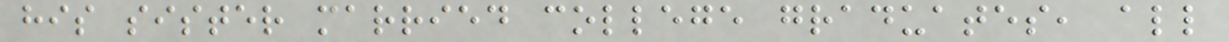his sister married college graduates, all
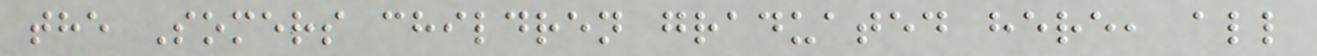the Somers children graduated here, all
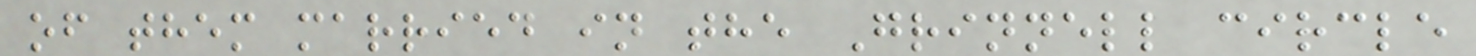of them married in the Grinnell circle
